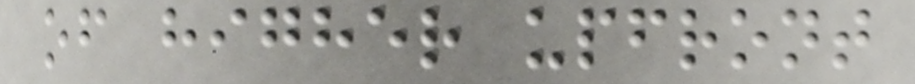of higher upfront
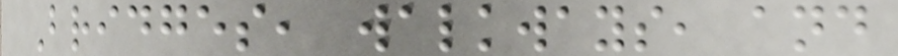Bridges, walkways, and
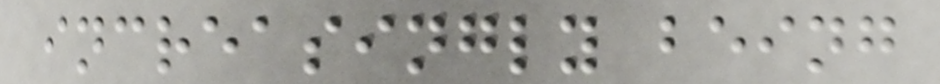increasingly being
